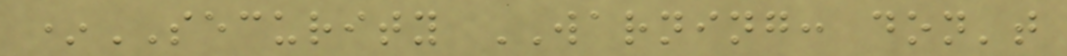*SECURITY WARNING: don't
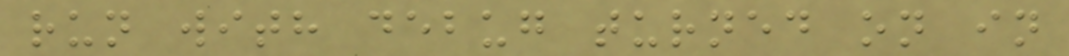run with debug turned on in
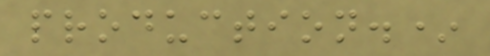production.*
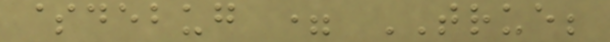$debug = TRUE;
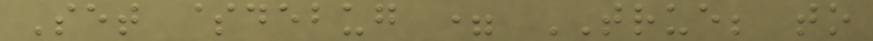Set $debug = TRUE; to
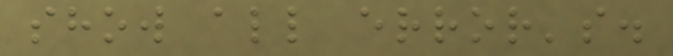show all error's.
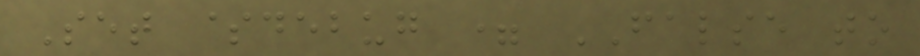Set $debug = FALSE to
